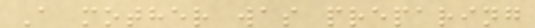A mother was preparing
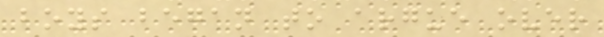boys began to argue over
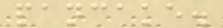pancake.
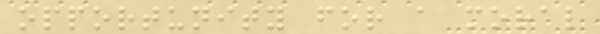opportunity for a moral
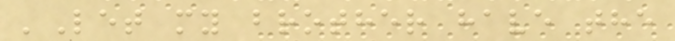'Let my brother have the
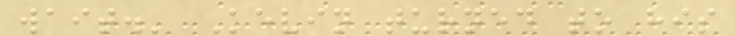wait.' Kevin turned to his
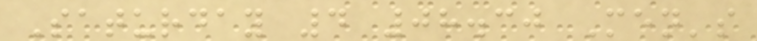Saturday 4 08.30 Men's
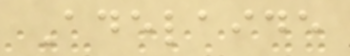Adelaide
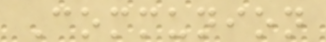Communion
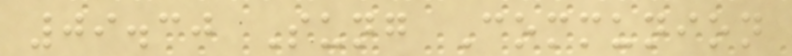09.30 Sung Communion
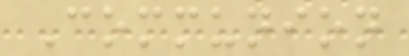Communion
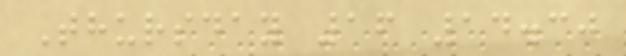Thursday 16 14.30
